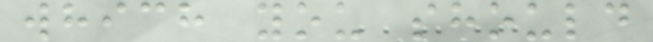which you should
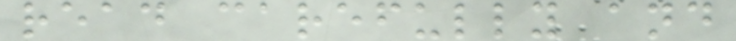read carefully and
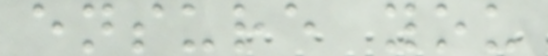ensure you
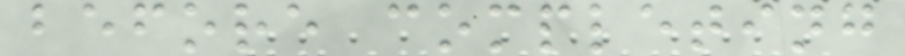before completing
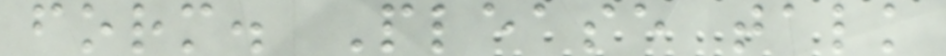form. Please talk
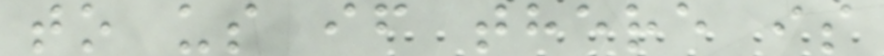to us if there is
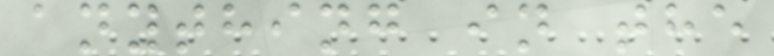anything in the
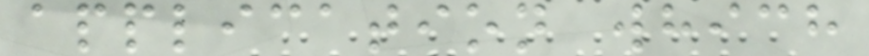application which
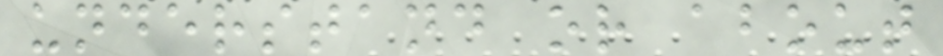understand or about
